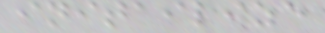initailize
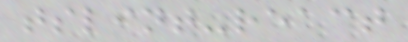tslint-react
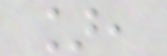],
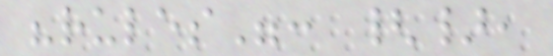"rules": {},
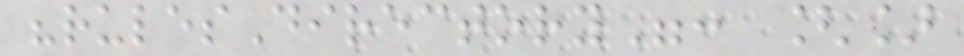"rulesDirectory": []
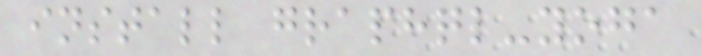install graphql-yoga
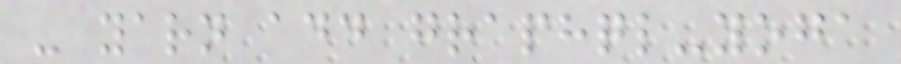- yarn add graphql-yoga
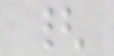{
